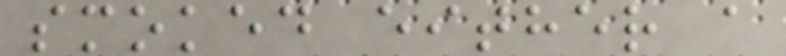smoked either a
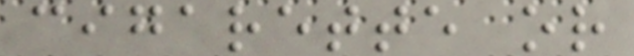cigarette or
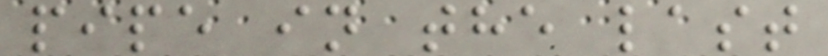pipe in the last
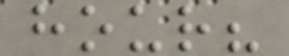hour?
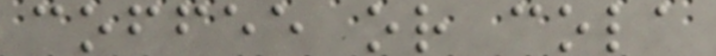coffee or cola
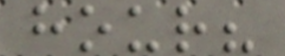hour?
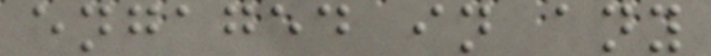engaged in any
